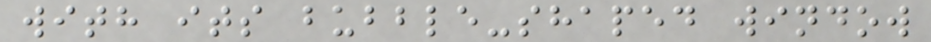with its bubble-shaped window
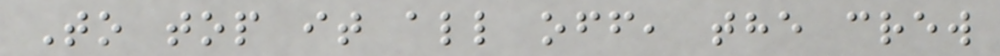To top it all off, the crew
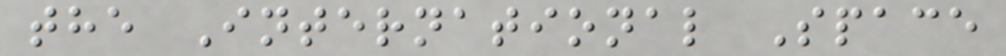the International Space
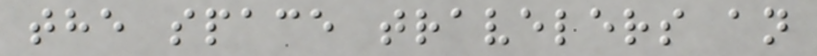the space travelers an
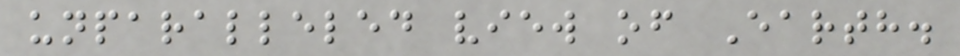unparalleled view of Earth.
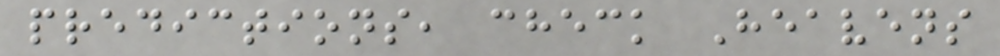predictions, check Heavens
